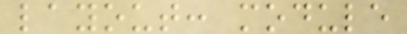layout: module
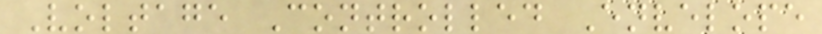Voltage Controlled Envelope
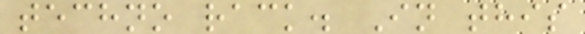techno rack. In this
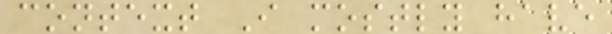context I mostly have
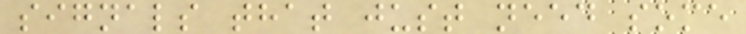signals that just need some
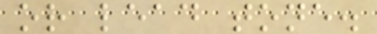or lead tone.
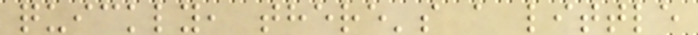quickly, there's a little
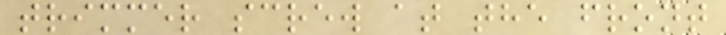trimmer screw at the front
